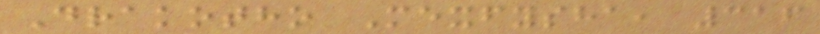Drakotho Mexfysha, 316
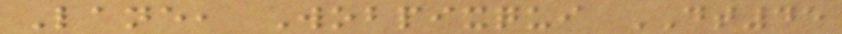Lane, Wobpixqui DT45
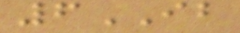6IB
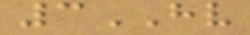3HV
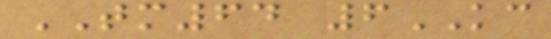TM64 6KC
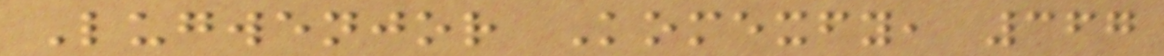Lugwenjor Komexfy, 367
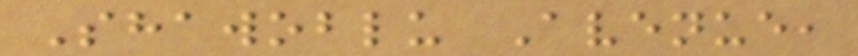Shawoblu Avenue,
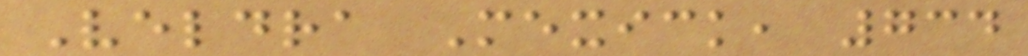Veldra Mexick, 734
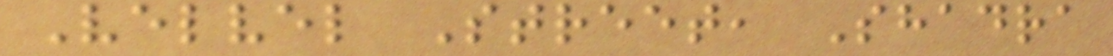Velvel Street, Shadra
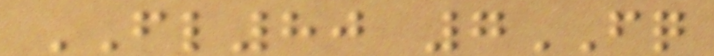FL80 7FQ
